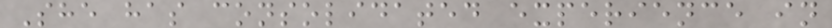She has consolidated experience in
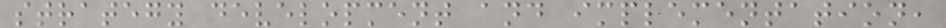strategy development and implementation,
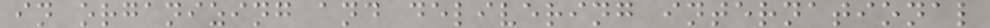in organizing and delivering international
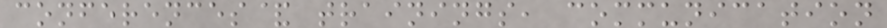conferences& trainings, communication
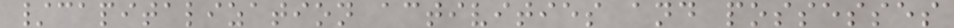/capitalization activities and possesses
